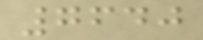7640
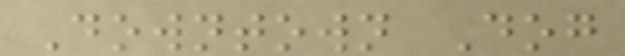Downtown Dog
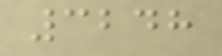3248
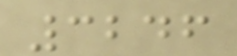3246
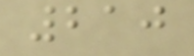210
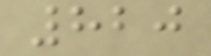820
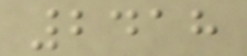2418
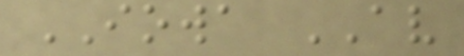IOWA AV
